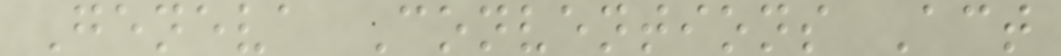Geneva Conventions Act
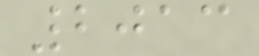2013
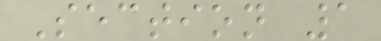Section 1
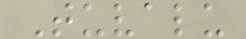Tuvalu
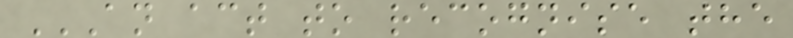AN ACT TO RECOGNISE THE
